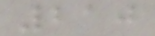210
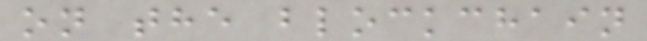on the blockchain
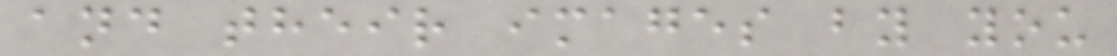and their images by you
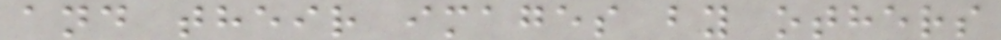and their images by others
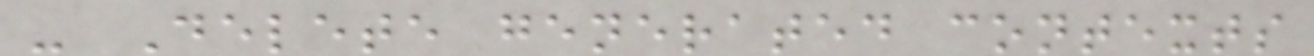- Delete generated contexts
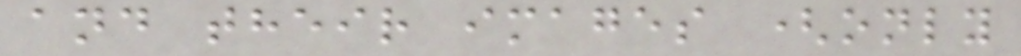and their images (only
